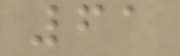61
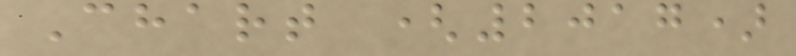Chart (2017)
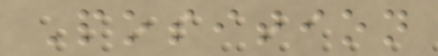Position
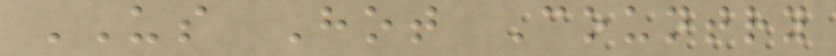US Hot Country
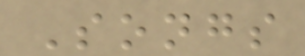Songs
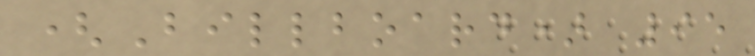(Billboard) 95
